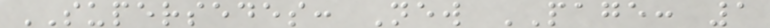SUPERSEDES: New PAGE: 1
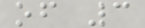of 3
